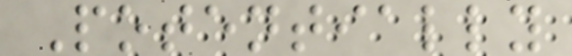Potentially
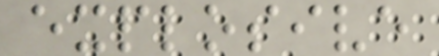explosive
